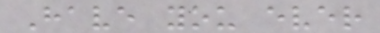Have you ever
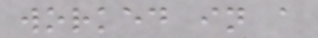worked in a
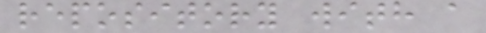repository with a
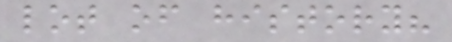lot of history?
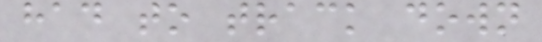had to track down
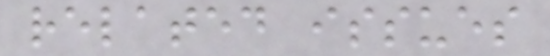related issues
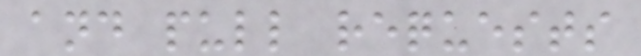and pull requests
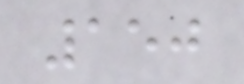150
